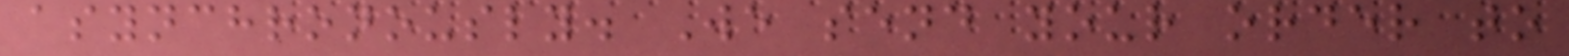asynchronously. We send your order to
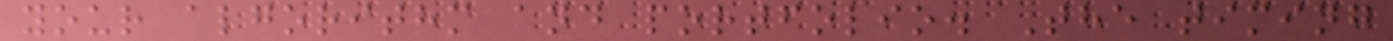your algorithm and portfolio. The timing
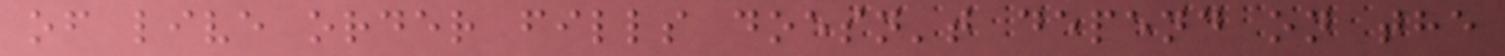of live order fills doesn't depend on the
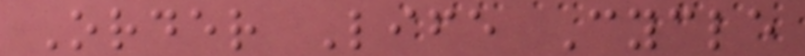Order Life Cycle
